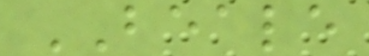BEALE
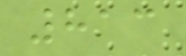813
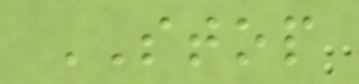STOP
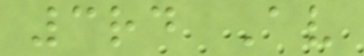3rd Av
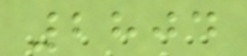2804
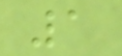1
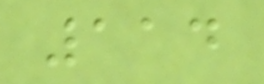114
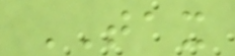TAX
